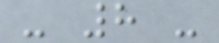- 8 -
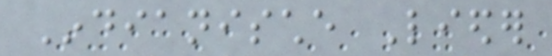Indianische Lieder
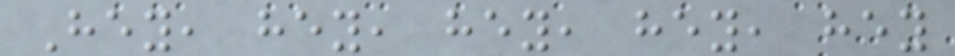Hey, hey, hey, hey, hey
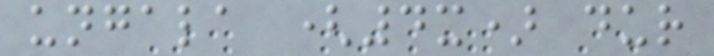ungala (4x) dur
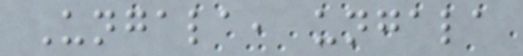Ungala, ungala
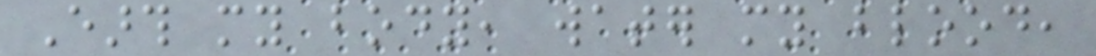Earth my body, water my blood,
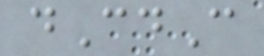dCdC
